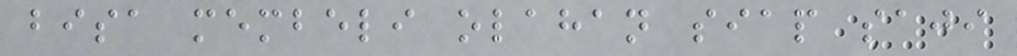bisa membeli olahan siap saji
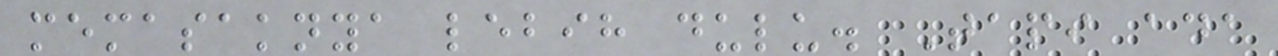memasaknya lebih dulu. Tapi ada
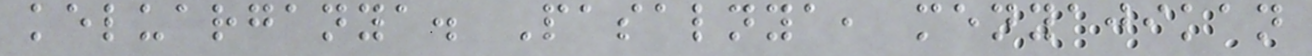keluarganya. Pasalnya, menyajikan
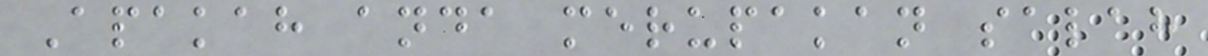Apakah anda merupakan salah
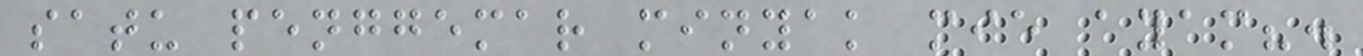satu penggemar minyak mie ayam?.
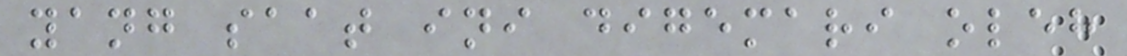yang saat ini digemari oleh
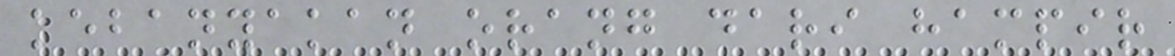kebanyakan orang dari hampir
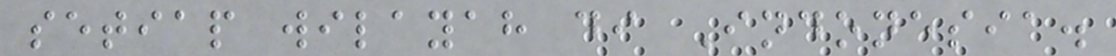setiap wilayah di Indonesia.
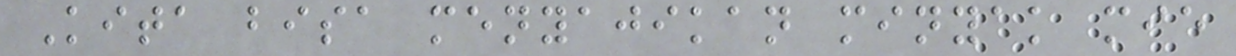Kita bisa menyajikan minyak mie
